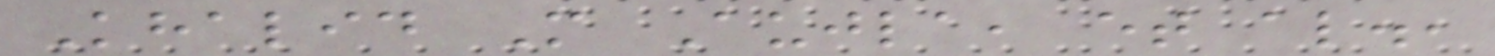Khalid M Aujla, et al.,
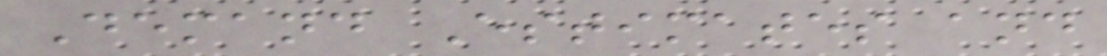Demand Estimates and
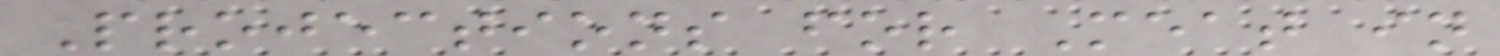Projections for Meat in
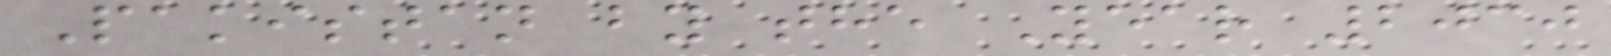Pakistan by the Year 2030
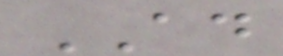AD
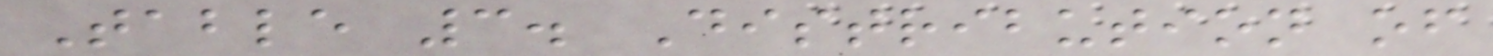Table 3. Distribution of
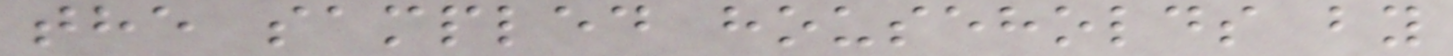the sampled households by
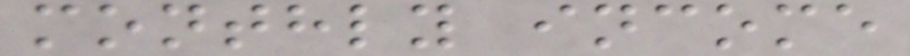monthly income
